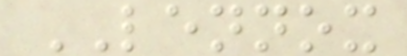LENNOX
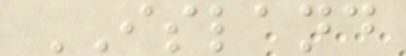ISLAND
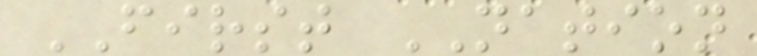FIRST NATION
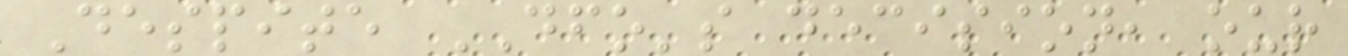Despite DFO's decision, our
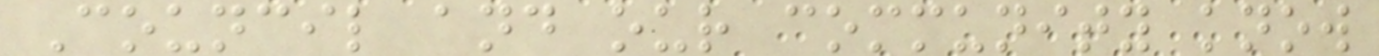Council and our community know
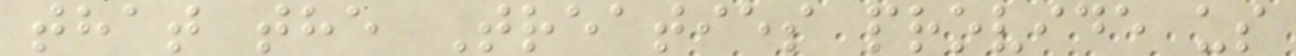that the Treaties provide us
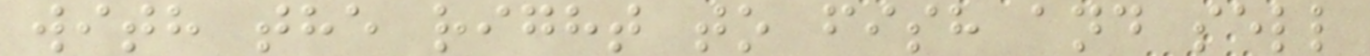with the right to fish and sell
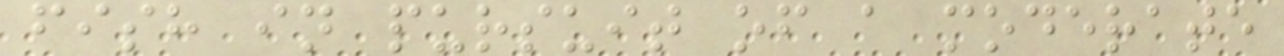fish in pursuit of a moderate
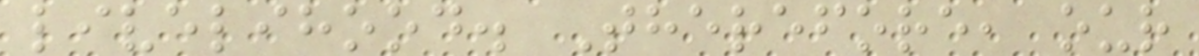livelihood. Therefore, our
